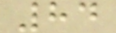84
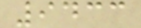9433
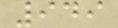949
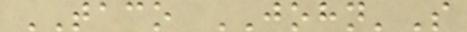TACO JOHN'S
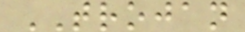TROJAN
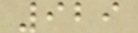929
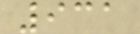931
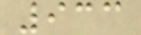933
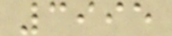3995
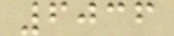6036
